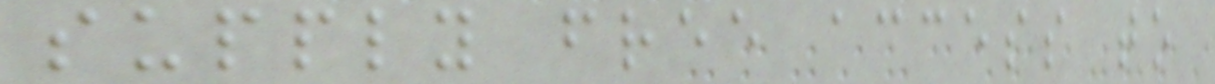supply free access to
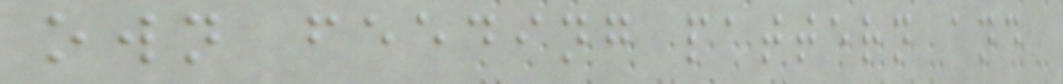own feeding pattern and
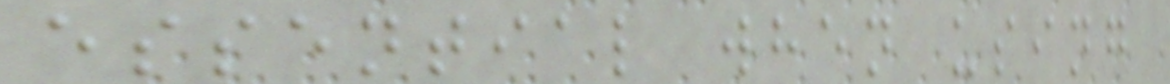essential when using
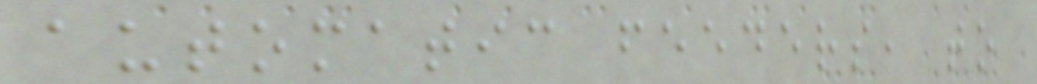automatic feeders, to
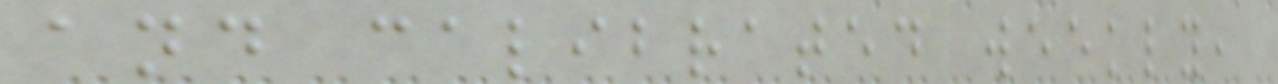and calibrated weekly,
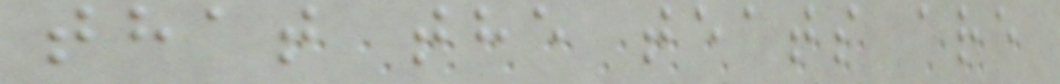that the teats are
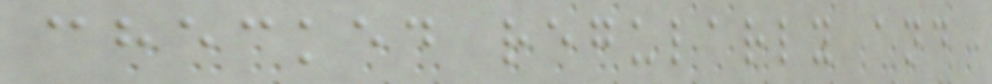checked regularly and
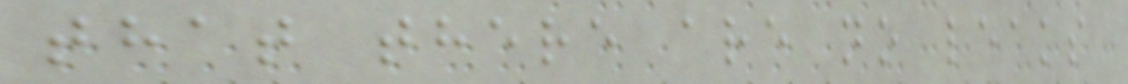that there are no leaks
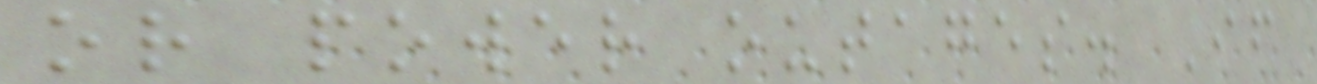or power outages. If
